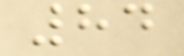84
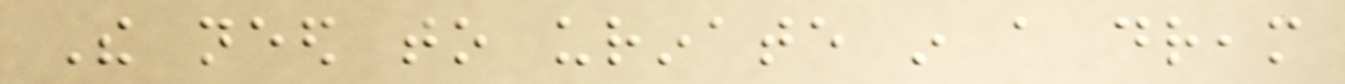The need to urinate in a dream
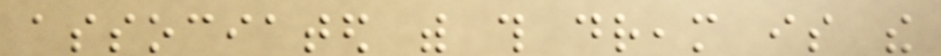associated with this dream is the
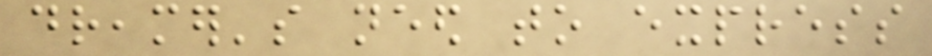dreamer's need to express
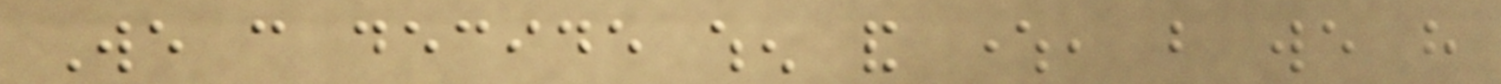We can decide when and where, but we have
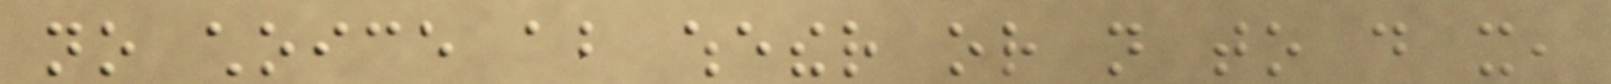no choice about whether or not to do it,
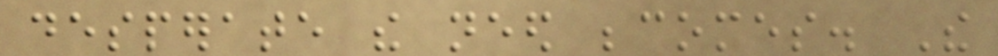desperate the need becomes. The
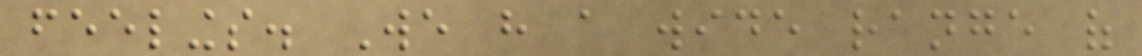feelings. We have a wide range of
